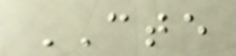CTE
